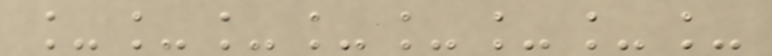________
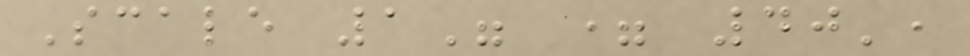Scale 1" = 40',
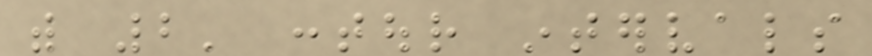with 2' contour intervals
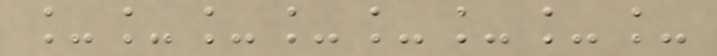________
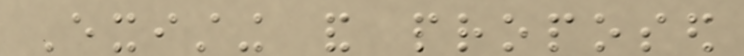Existing and proposed
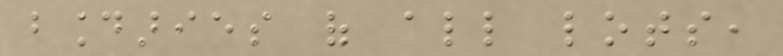boundaries of all lots,
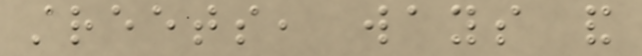streets, ways and
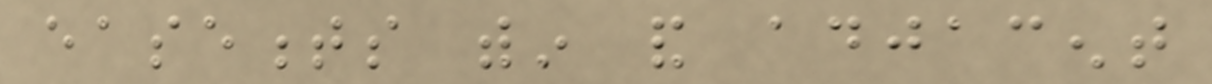easements within and adjacent
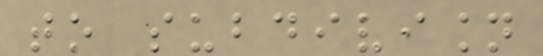to subdivision
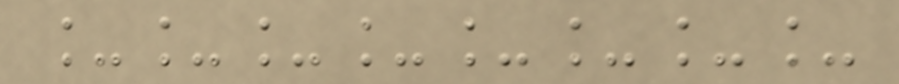________
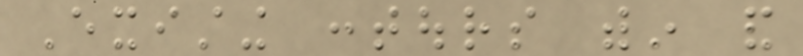Existing contours within and
